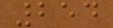254
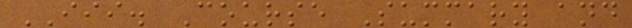III. Course Summary and
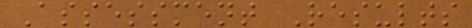Assessment Results
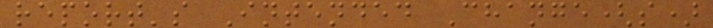report's Intended Change(s)
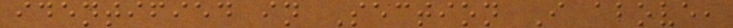identified in Section I above,
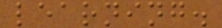learning.
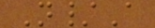N/A
